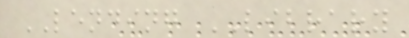LENDING LIBRARY
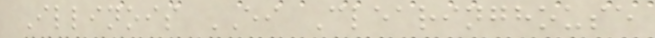Illinois EI Clearinghouse
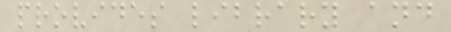provides library and
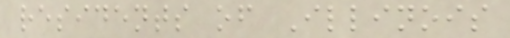residents of Illinois
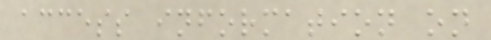access information on
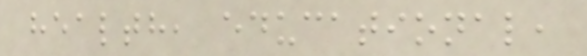health, educational,
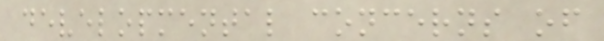developmental concerns of
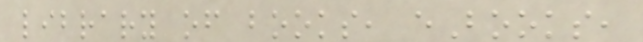library of books, eBooks,
